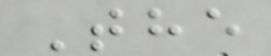The
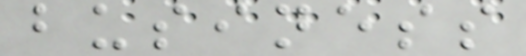business
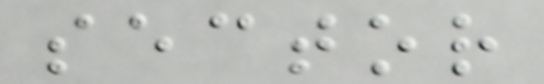sector
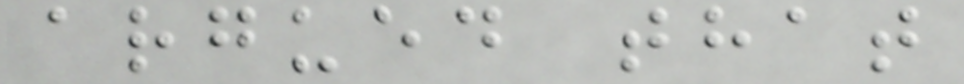argued that
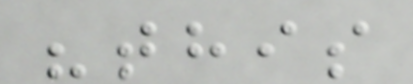"this
